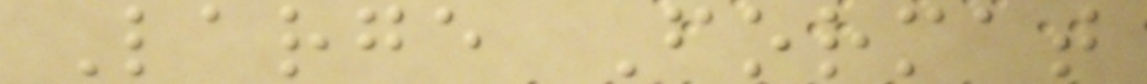Large Format
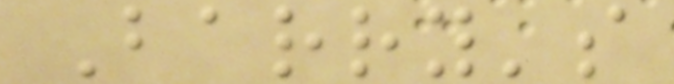Barry's
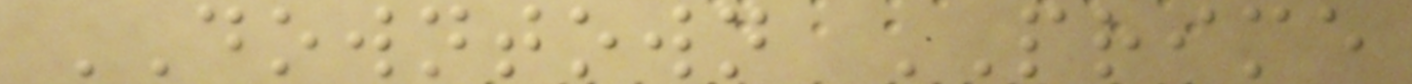DOWNTOWN PRIME
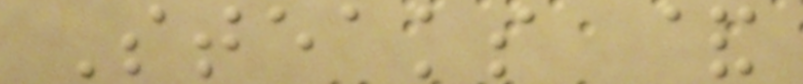Steaks &
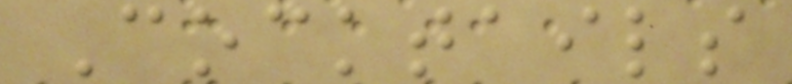Cocktails
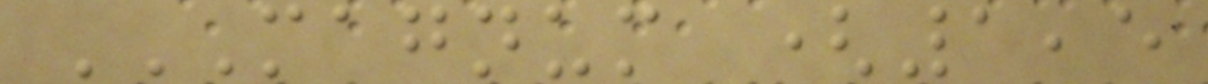MAGNUM (1,5
